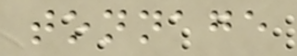tonnage
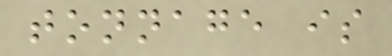tonnage is
